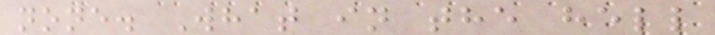none. What in the hell
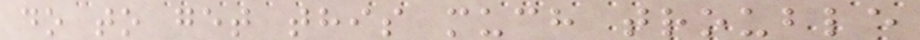do to get this much trouble
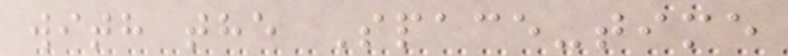with the Space-time
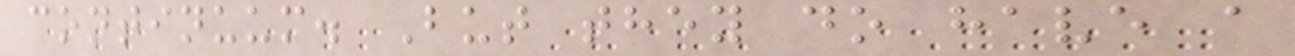continuum. But they do have a
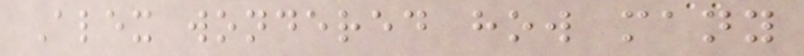Alex wondered how many
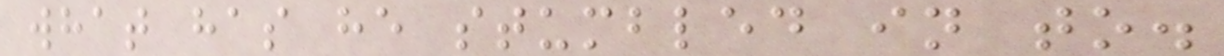what has he stumbled in to.
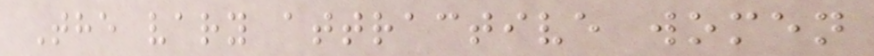The vary attractive women
